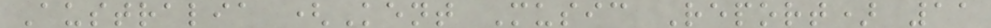Australia (Kent Music Report) 11
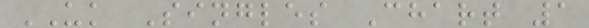UK Singles Chart 1
